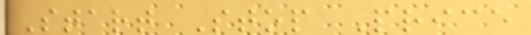Start Stop Price
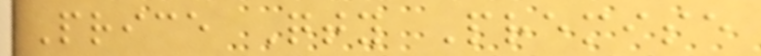Price Qty Premise
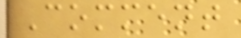Comment
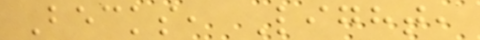Becks, Light,
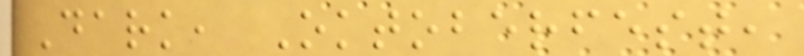Dark, Oktoberfest,
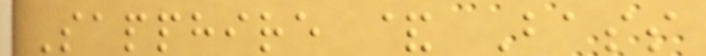Sapphire & Bass
